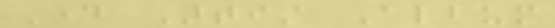Day Artist Album
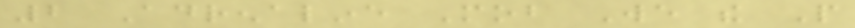2 Adrenaline Mob We the People
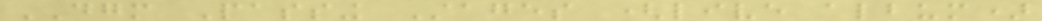DGM Passing Stages (live album)
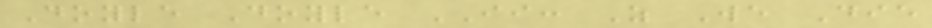Doyle Doyle II: As We Die
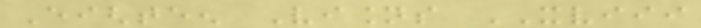Eighteen Visions XVIII
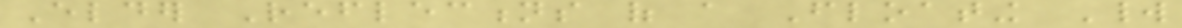Elder Reflections of a Floating World
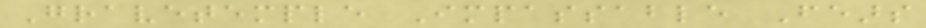Gravetemple Impassable Fears
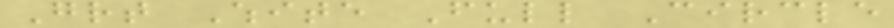Great White Full Circle
